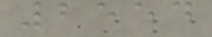2554
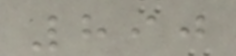890
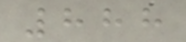888
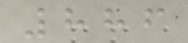886
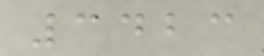3423
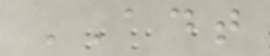ADT
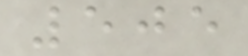505
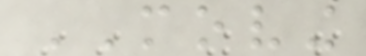MOVING
